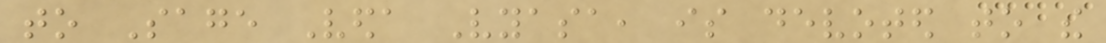to Sage Veda Vyasa, is devoted to the
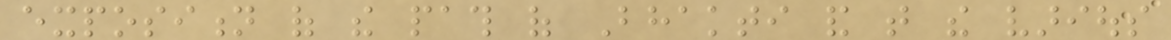exposition of the path of Bhakti and that the various
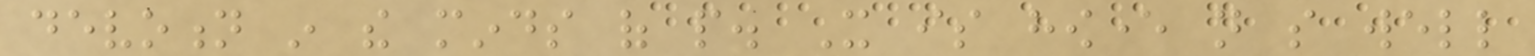devotion in the minds of people. It is however not so well
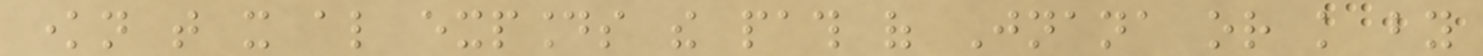known that it also expounds the path of Jnana or knowledge by
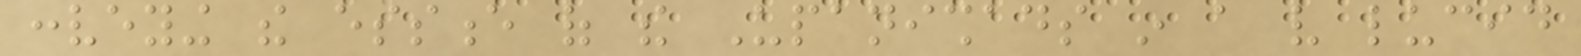conveying the essence of the Upanishads in a very lucid
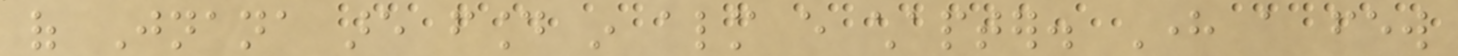of Jnana are found in almost every chapter. Here a few
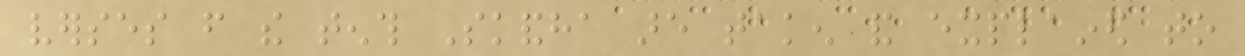verses from the tenth Skandha are taken and explained to
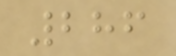286
